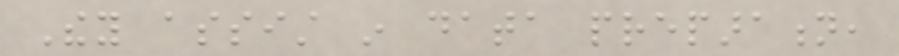They assist in data preparation,
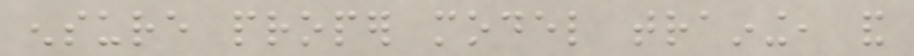ensure proper model training, and
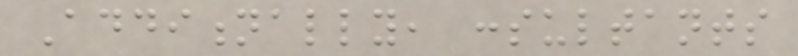Additionally, consultants
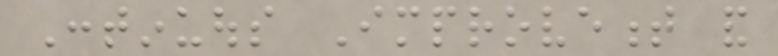Continuous Improvement and
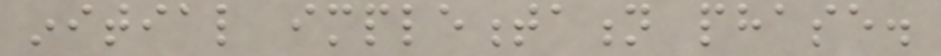initial implementation phase.
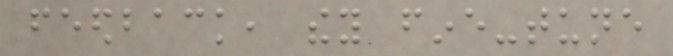feedback, they fine-tune
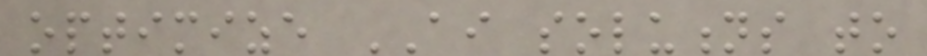optimize AI solutions to
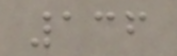136
